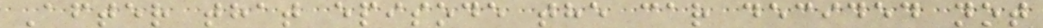After that episode the car decided not
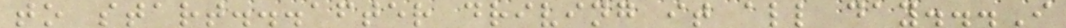to start...after driving it all day...I
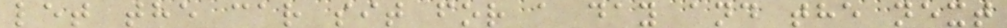let the car sit for a day and the next
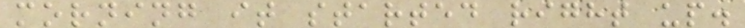morning it started right up.
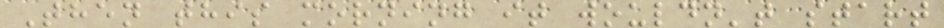Then this morning it wouldn't start
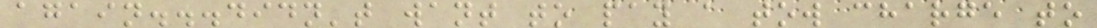again...didn't want to pay a tow charge to
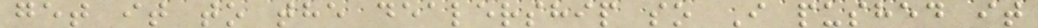get it to the dealership so I pushed it
